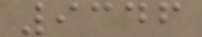9346
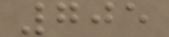705
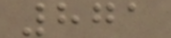871
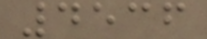4536
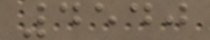4540
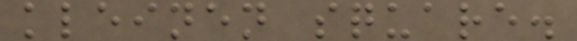kleinen square.
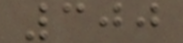300
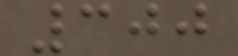300
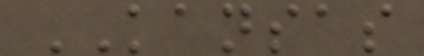KANSAS
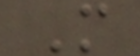M
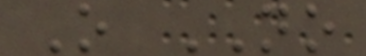O NO
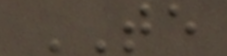TE
